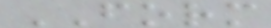FORM
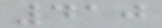410
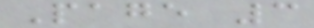Page 3
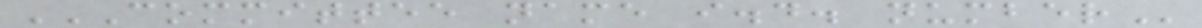COMMITTEE NAME I.D. NUMBER
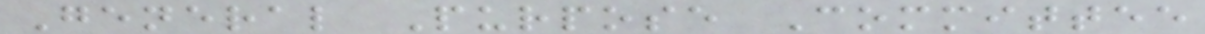General Purpose Committee
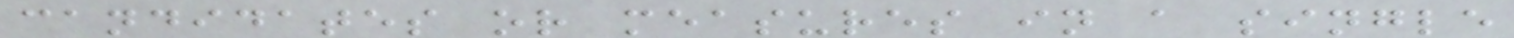candidates or measures in a single
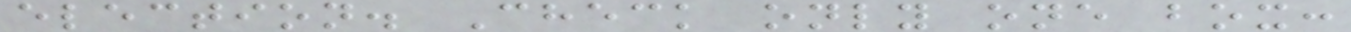election. Check only one box:
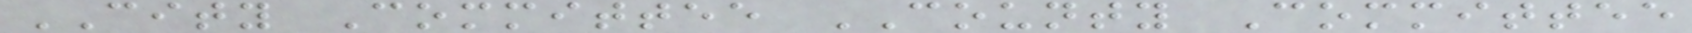CITY Committee COUNTY Committee
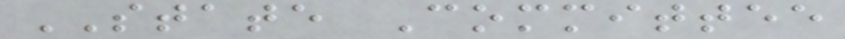STATE Committee
